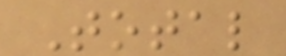Total
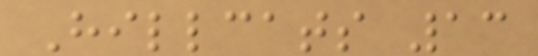Hillcats 13
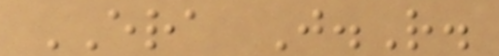ERA J.R.
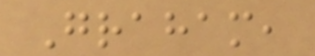Graham,
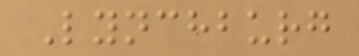Lynchburg
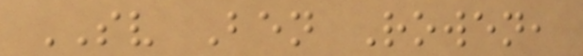SV Ben Rowen,
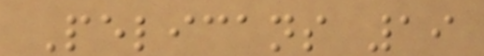Pelicans 19
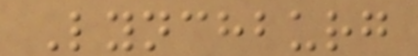Lynchburg
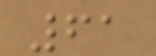61
